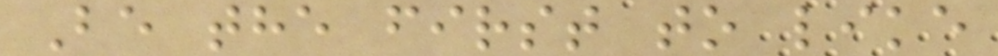Be the first to like
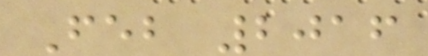Feb 2016
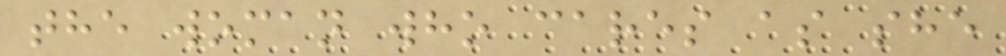the woman who cares as she
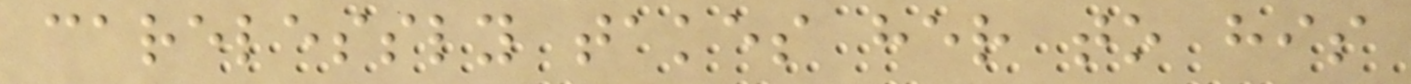carelessly takes her to his
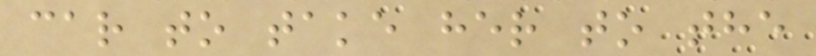car to take her to the
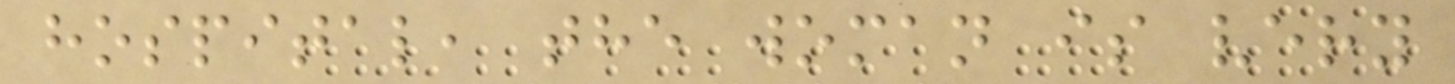hospital, the woman is very
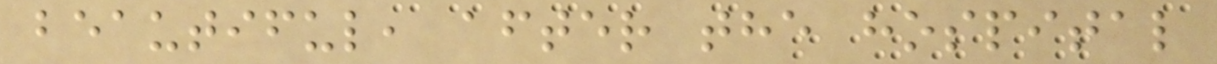beautiful, after the hospital
